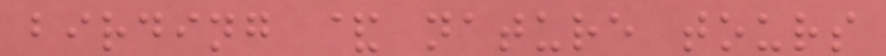birding & nature tours
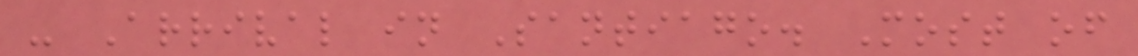- Arrival in Santiago. Most of
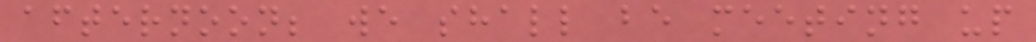afternoon; we shall be meeting up
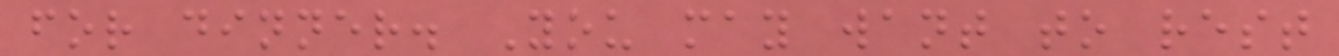for dinner. You may want to rest
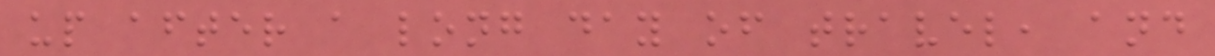up after a long day of travel, and
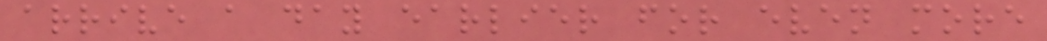arrive a day earlier for even more
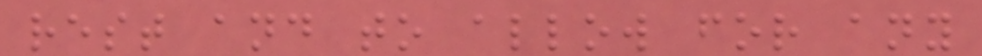rest and to allow for any
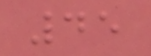45
